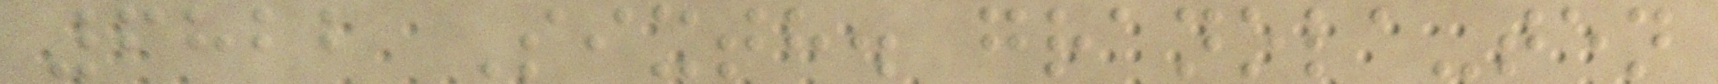6822 Sixth. granola-ten
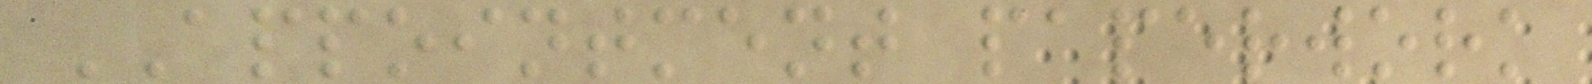APPOINTMENT paperwork
